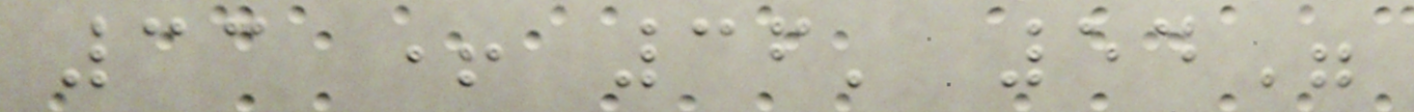33 + 36' 54"
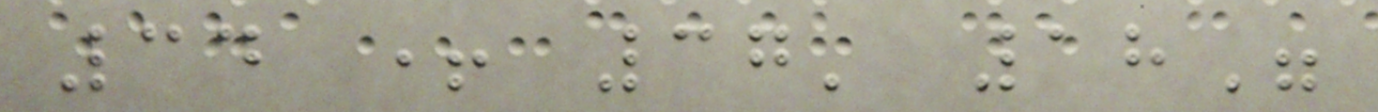34 + 37' 18"
